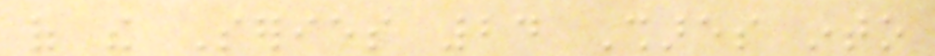of the Series 24 Shares into
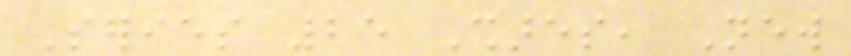Series 25 Shares, New
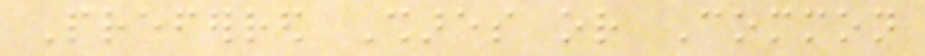Preferred Shares or Common
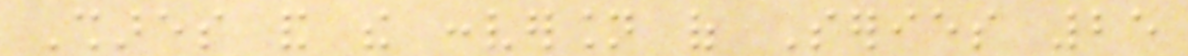Shares and the conversion of Series 25
